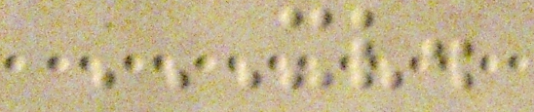XV.
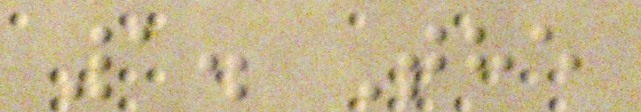1. The
